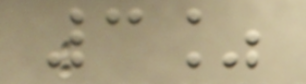3%
